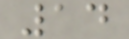14
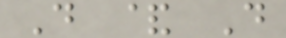D & D
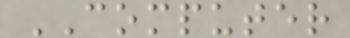COMPUTER
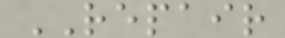REPAIR
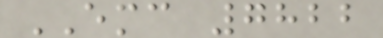EMC 7822
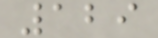129
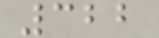322
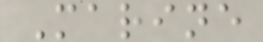Marine
